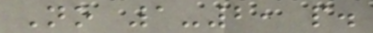No 1-2, p.
